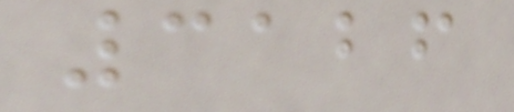3126
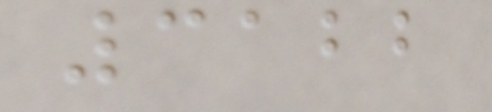3122
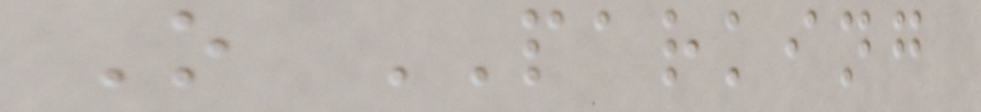O PARKING
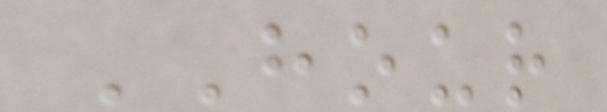HOUR
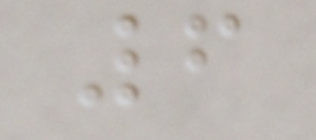6
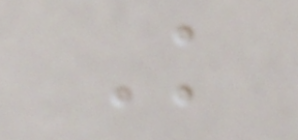K
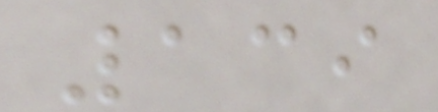139
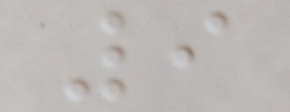9
